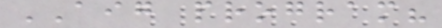AIG program?
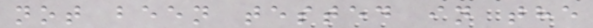not been tested in the
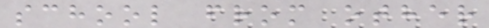school from other
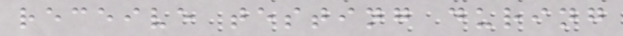receive testing during
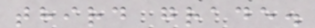third grade.
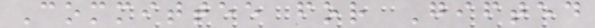Committee for Gifted
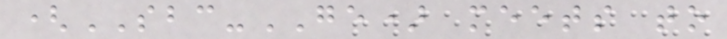(SBC-GE) meets to
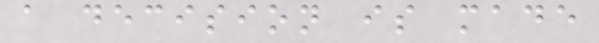a decision is made
